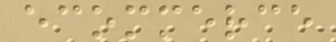ecommerce
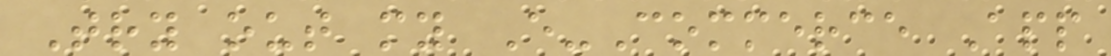Try out my E-Commerce App
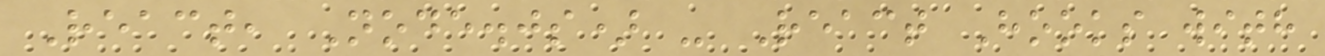React, Node.js) - React Hooks with
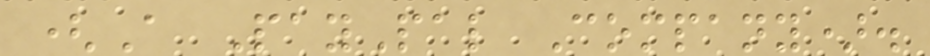(A PayPal Company).
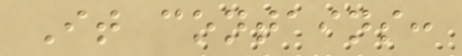It contains:
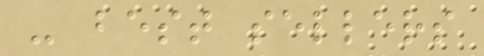- best sellers
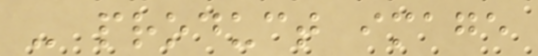- product image
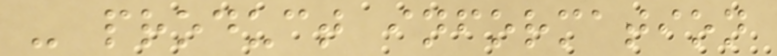- product information
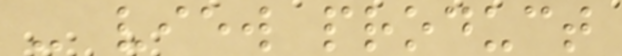- view product
